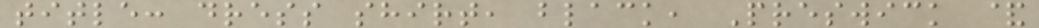title: dress shirt, black, Preswick &
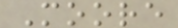Moore
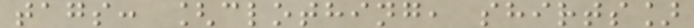tags: [clothing, shirts]
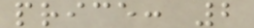price: 2
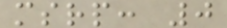msrp: 0
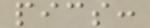pics:
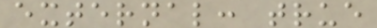external: true
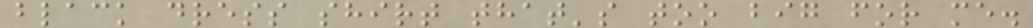black dress shirt that's too big for me.
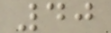40
